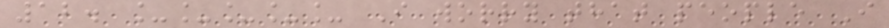12. _____ I worry that people I
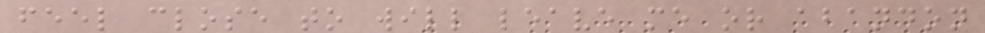feel close to will leave me or abandon
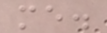me.
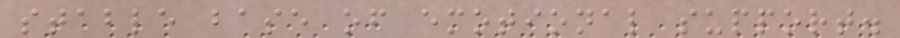stable base of emotional support.
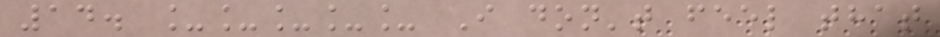14. _____ I don't feel that
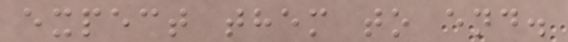expect them to end.
